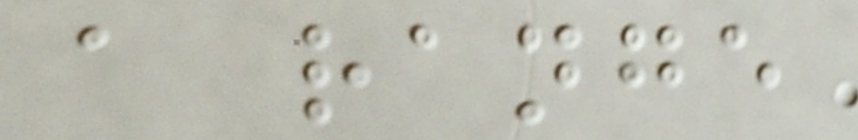a range
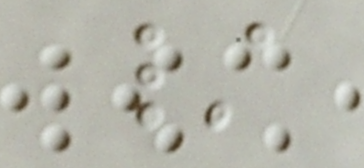/
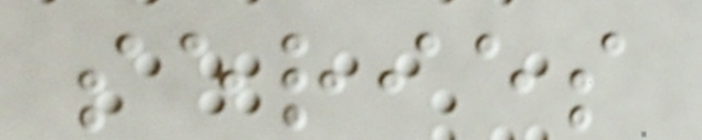series
